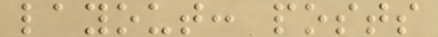layout: posts
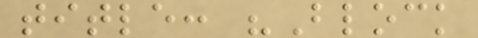title: "Block
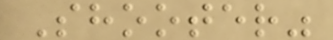Shooter"
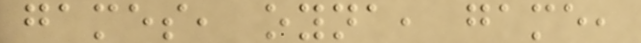games, oyna, game,
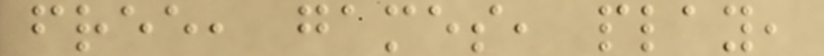free, games, play,
